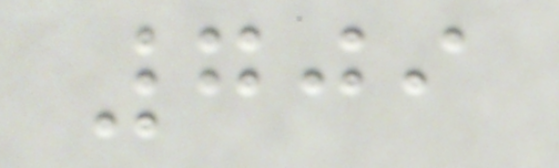709
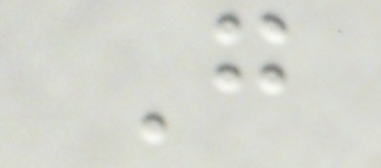G
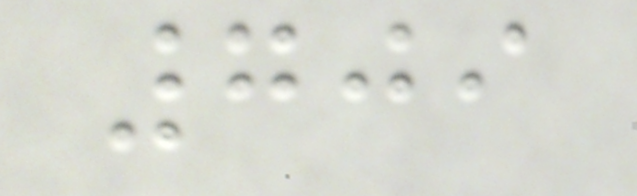709
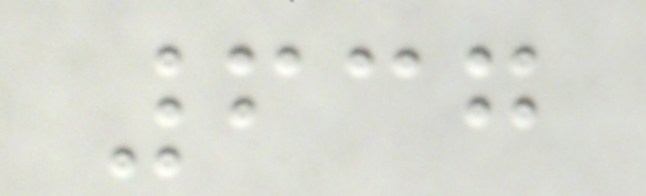637
